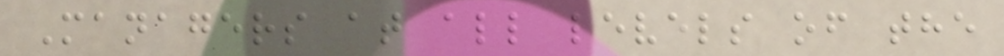Managers at all levels of the
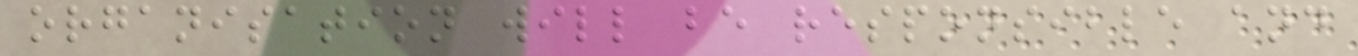organisation will be responsible and
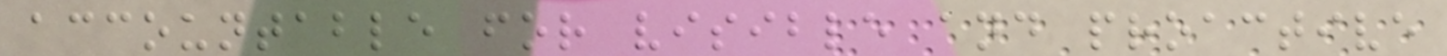accountable for visible and proactive
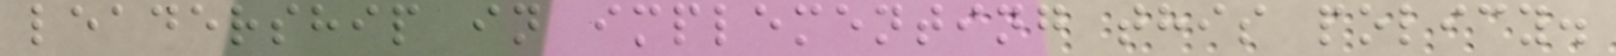leadership in implementing this policy.
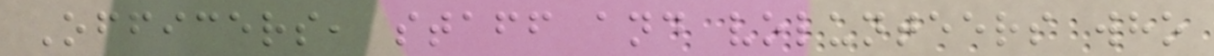Officers, staff and volunteers who
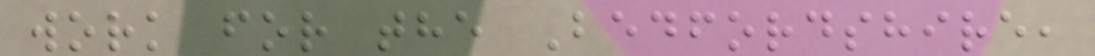work for the Bedfordshire,
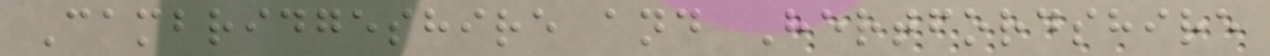Cambridgeshire and Hertfordshire
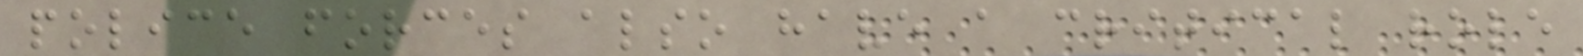police forces also have a critical role
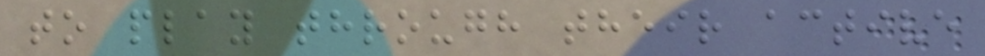to play through their active
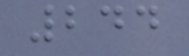244
